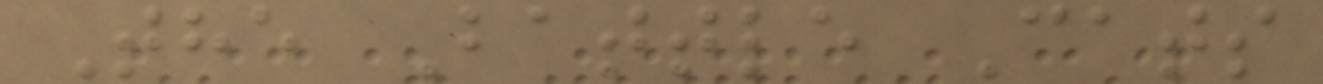The Battle Cats
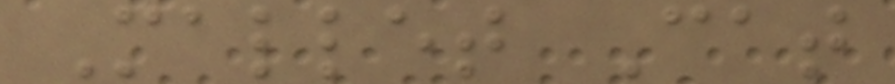Mallet Cat
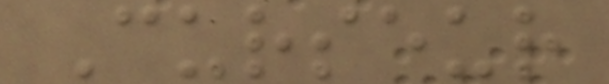Curseur
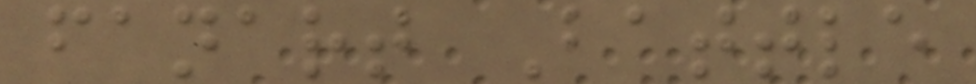fanart Battle
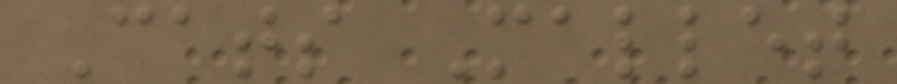Cats Mallet
